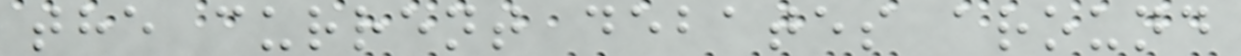the current debates around
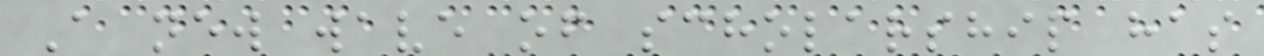A new wave of scholarship has
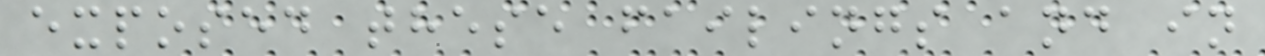exposed these failings and in
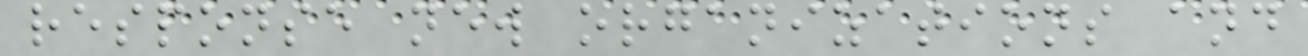response new organizations and
